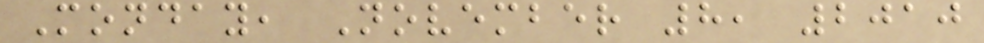Monday, November 8, 2010
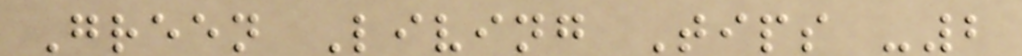Green Living Tips -2
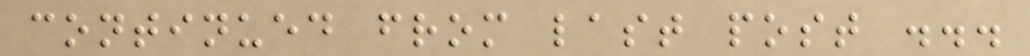continued from last post ...
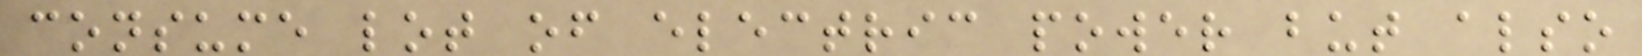consume lot of electric power but also
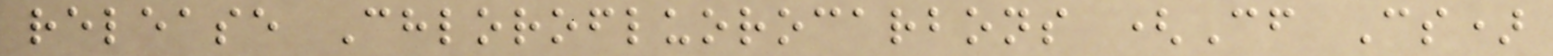release Chlorofluorocarbons (Cf Cs)
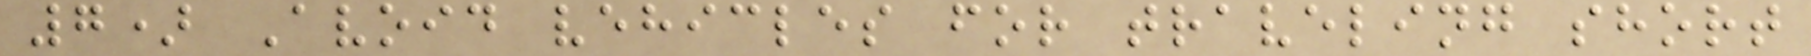7) Avoid vehicles for traveling short
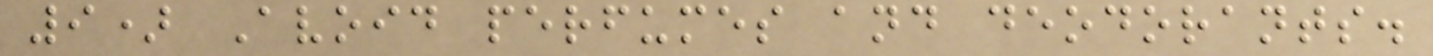9) Avoid perfumes and deodorants.
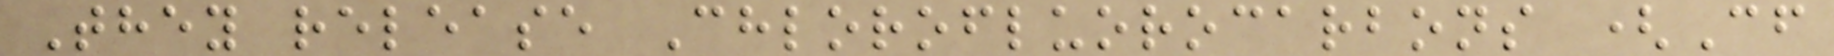They release Chlorofluorocarbons (Cf
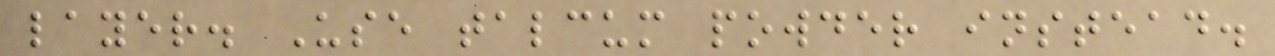layer. Use talcum powder instead.
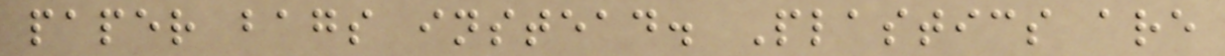paper bags instead. Plastics are
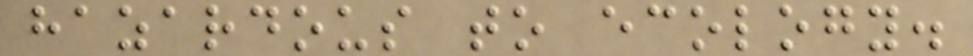hazardous to ecology.
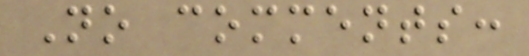No comments:
